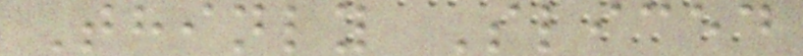Thinly Sliced
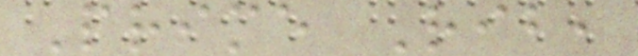Prime Rib,
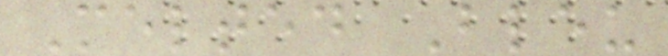Melted Bleu
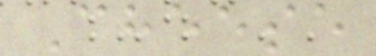Cheese
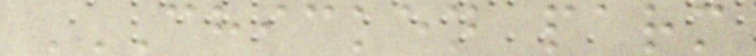CHICKEN PARM
